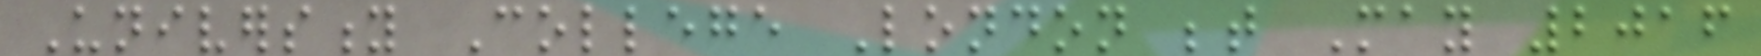University College London between May 2016
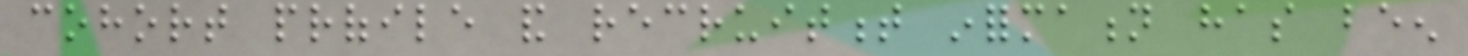cohort profile and recruitment information has been
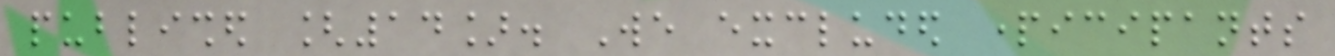published [14]. We excluded participants
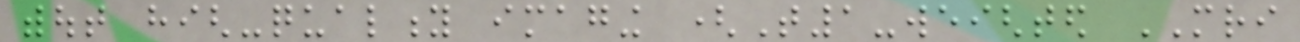without high-quality imaging (T1-weighted MRI
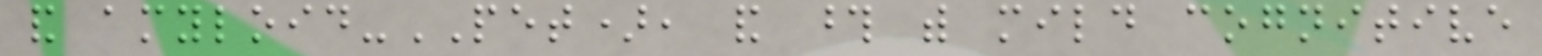and amyloid-PET), and those with mild cognitive
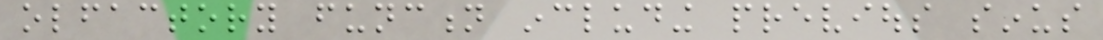olfactory function including previous sinus
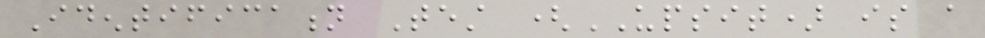Identification Test (UPSIT) is a
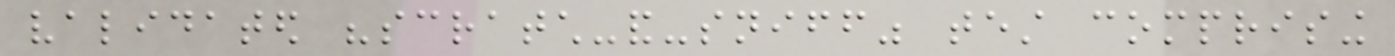validated "scratch-and-sniff" test comprising
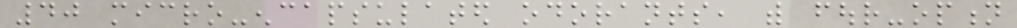40 micro-encapsulated odorants, with four-option
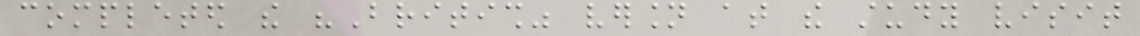completed the "British" version at the study visit
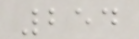254
